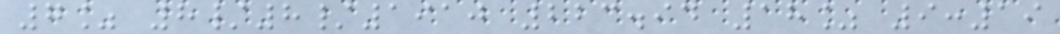7% 8/8/1910 223.94 18% 9:19
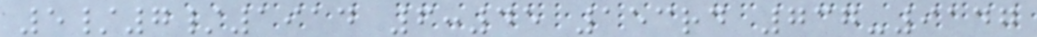5/7/1914 6:45 153rd 737-9147
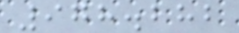978.282
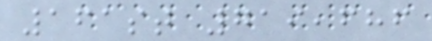161st 719,686
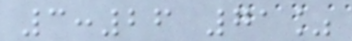3:26 71%
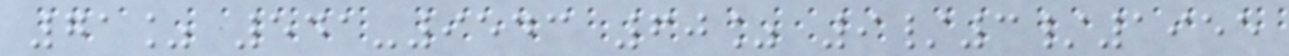71% 541-9543 60% 9/3/1955
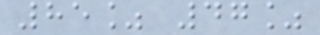85% 47%
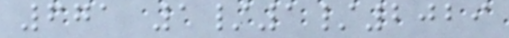671 1/1/2029
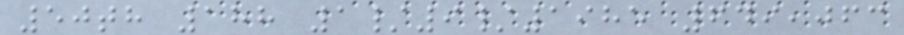50th 188 1/9/1985 649,063
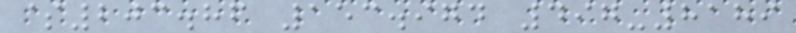$203.86 153.974 497-8189
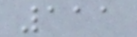111
